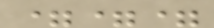===
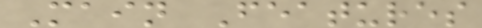Main Features
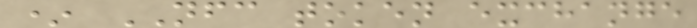* NFC token exchange
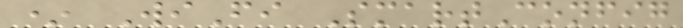* WiFi SmartConfig
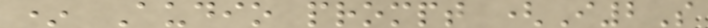* Audio prompt (I2S
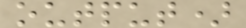output)
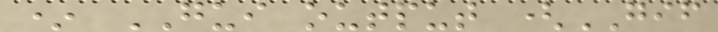* GUI output (GIF
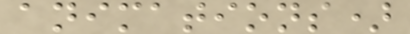animations)
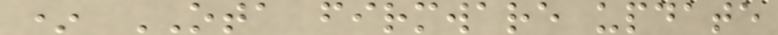* OTA firmware update
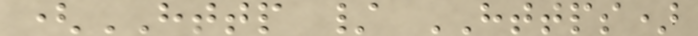(HTTP / HTTPS)
